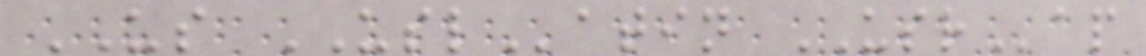US USLatin USRap
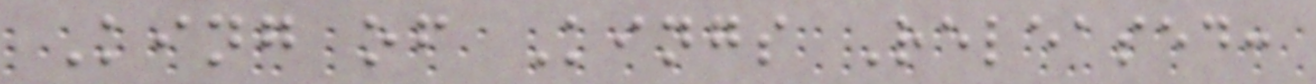King of Kings Released:
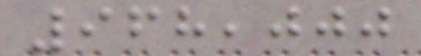968,000
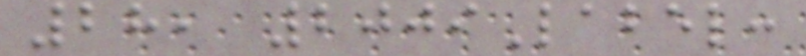28, 2009Label:
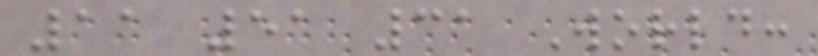11 51 31 World:
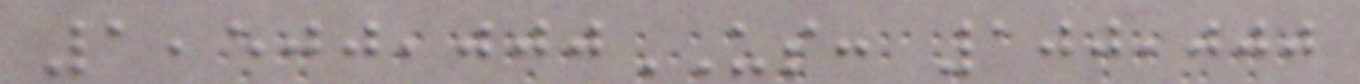1,500,000US: 100,000
